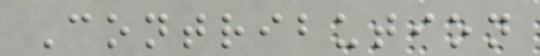Contribution
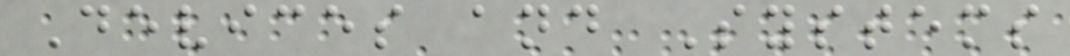Devices and Systems
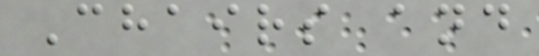Chairs and
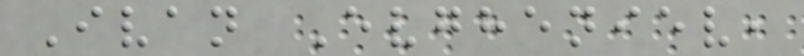Ivan Evgheniev,
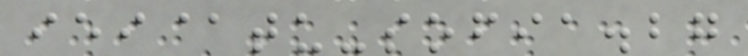iei@tu-sofia.bg
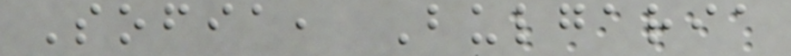Sofia, Bulgaria
